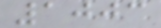1003
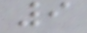9
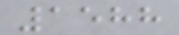1588
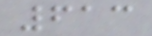613
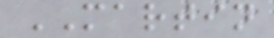MARTIN
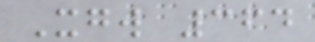Xgw 364
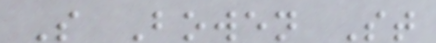S Bowen St
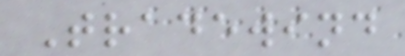Tradewind
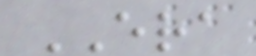ERA
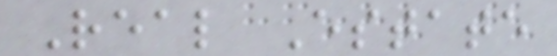Real Estate
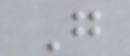G
